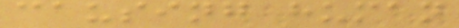causing human
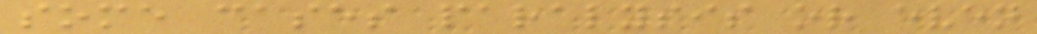some cases paralysis or even
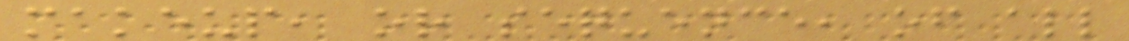makeup, or sequence, of all
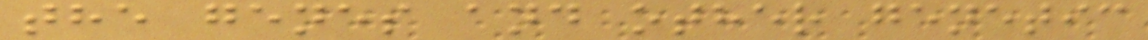the genes and other genetic
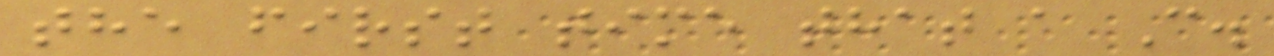the first time that a C.
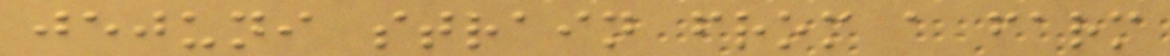jejuni strain from a farm
